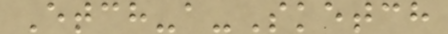Etch-a-Sketch
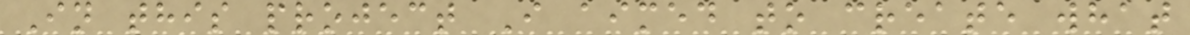In this project I aimed to create what
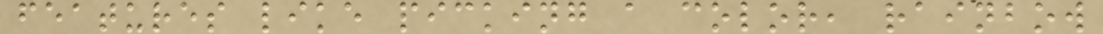features like picking a color, rainbow
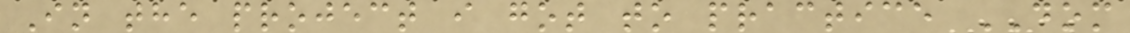In the project i got to practice DOM
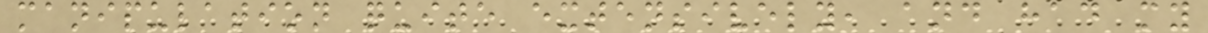manipulation quite extensively, and had my
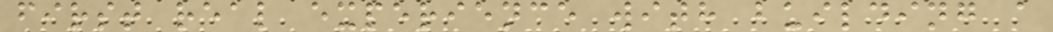first real experience with building a
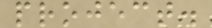project.
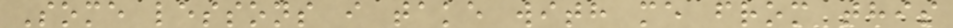Some lessons i take with me from this
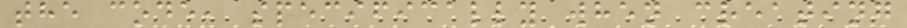the code, specifically when creating
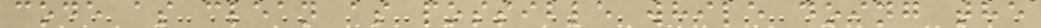code as clean as possible while doing the
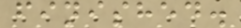finished.
